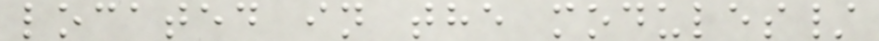located in the modules/
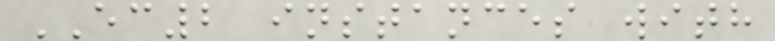EC2 instances with
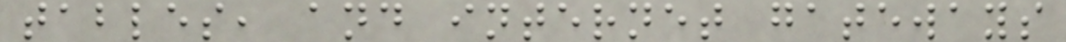tables, and internet gateways
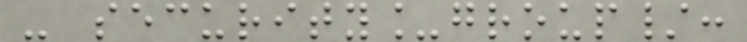- security_group/:
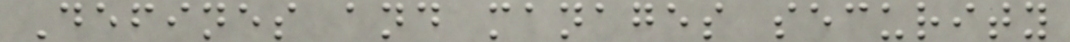Defines and manages security
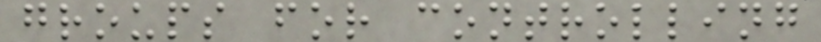groups for controlling
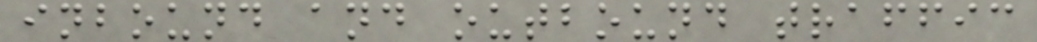inbound and outbound traffic
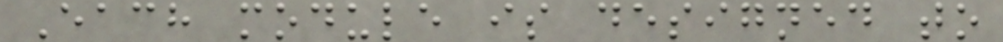Each module is designed to
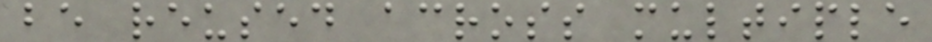be reused across multiple
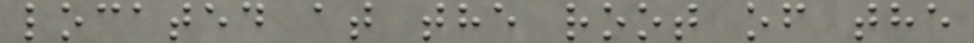located at the root of the
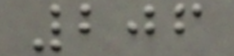206
